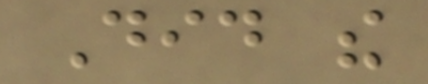Did the
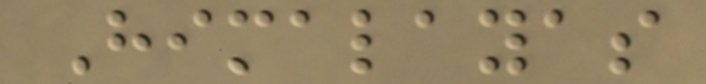Himalayas
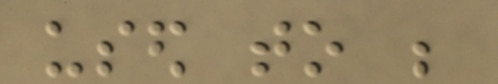used to be
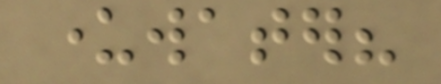underwater?
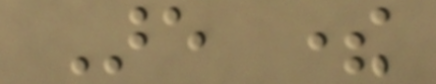Are there
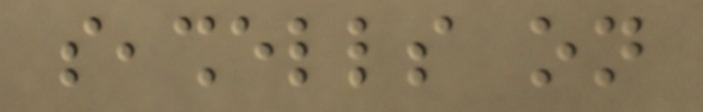seashells on
